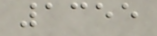1355
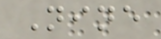Nine
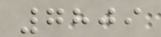7809
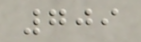709
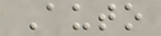Auto
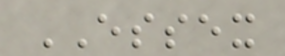ESSEX
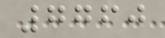7760
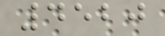4520
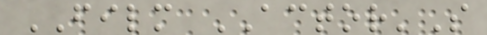FILM ACTOR'S
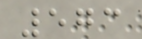573
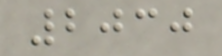2030
